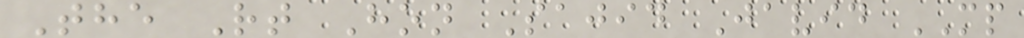The Rt Hon Sajid Javid MP
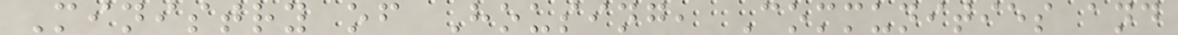Ministry of Housing, Communities and
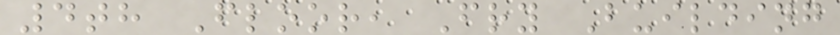4th Floor, Fry Building
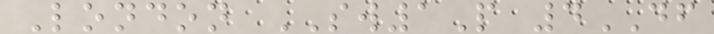London SW1P 4DF
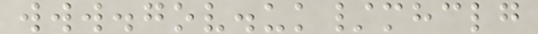www.gov.uk/mhclg
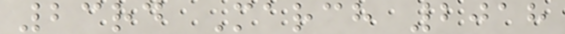23rd March 2018
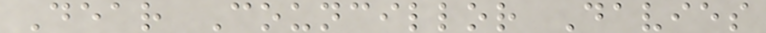Dear Councillor Davies
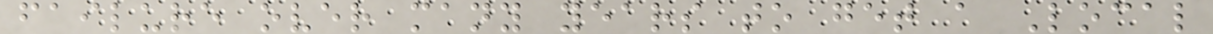failure over many years to get a Local
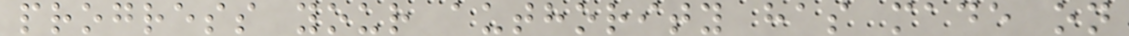progress your authority has made on
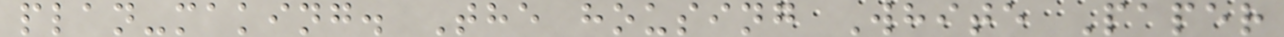plan-making. The housing White Paper
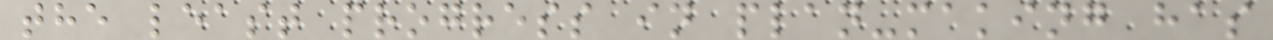the least progress in plan-making has
